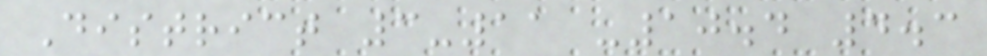District 3-11 -10.4 4.3
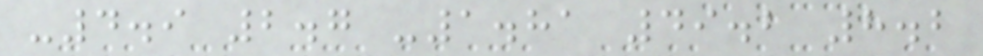-4.9 2.7 -1.81 49.2 8.2
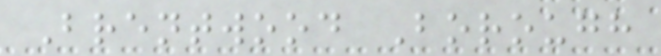Brentwood Borough
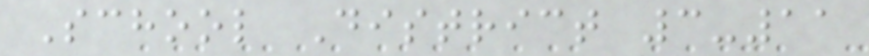School District 3-11
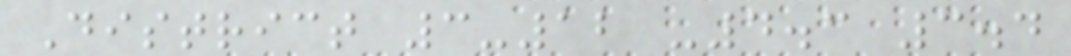District 3-12 -4.3 3.4
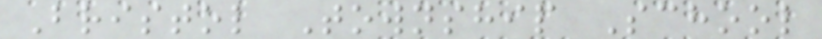Bristol Township School
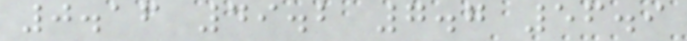0.16 49.2 7.7 56.9
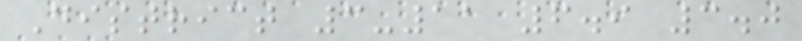District 3-11 6.9 3.0
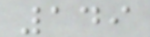149
